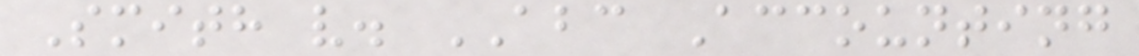Smith v. ABC Accounting
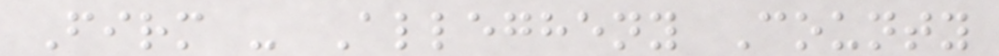Firm - Allegheny County
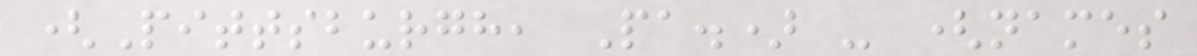(Pittsburgh, Pa.) - (names
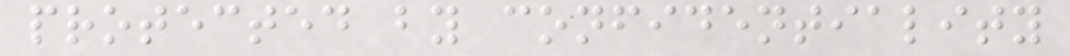protected by confidentiality
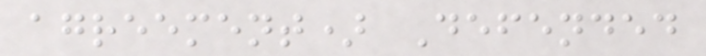agreement) Defended
